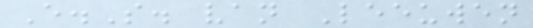E.S. van Leeuwen
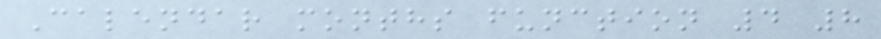Calendar months function 4 8
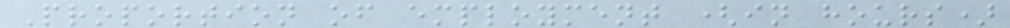Proportion of employment (in hours)
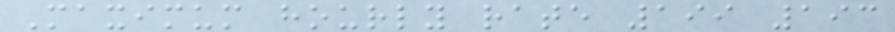Maximum hourly rate 199 193
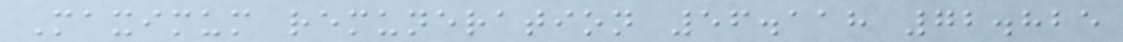Maximum remuneration 56.118 72.825
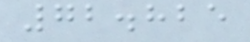72.825
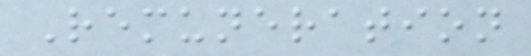Remuneration
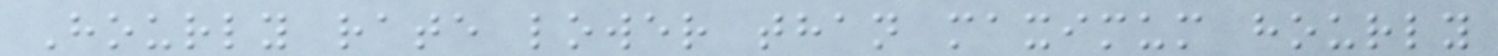Hourly rate lower than maximum hourly
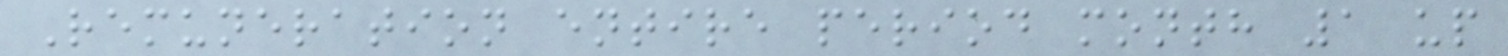Remuneration entire period month 1 up
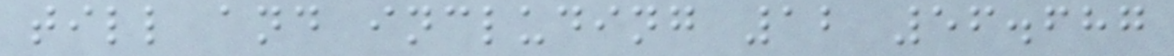till and including 12 56.687
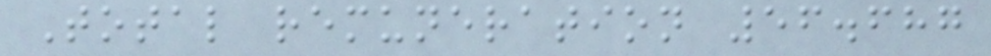Total remuneration 56.687
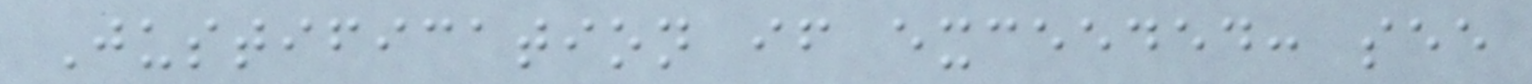Justification if exceeded: see
